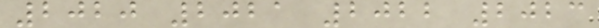2020 2021 2022 2023
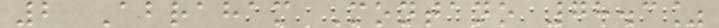2 Abraham Montano 78.3%
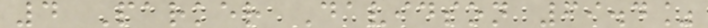4 Parker Davidson 69.4%
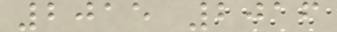2015 2016
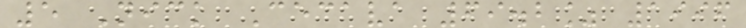5 Nick Cecava 69.2% 1996
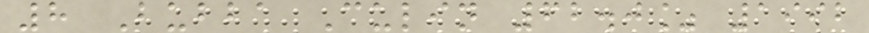8 Bubba Culin 62.0% 1992
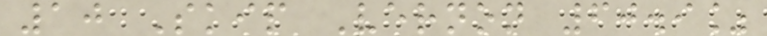10 Skip Vernon 60.9%
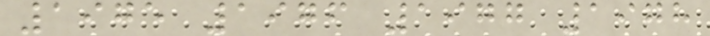1975 1976 1977 1978
